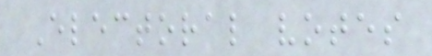Electoral votes
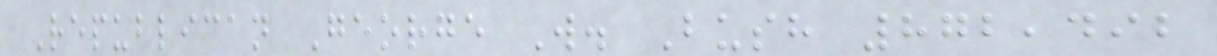Republican George W. Bush 872,492
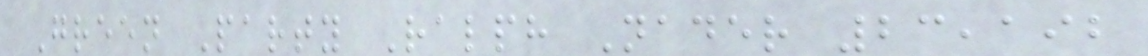Green Party Ralph Nader 23,192
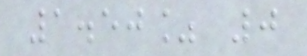1.50% 0
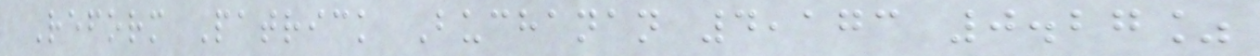Reform Patrick Buchanan 4,173 0.27%
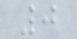0
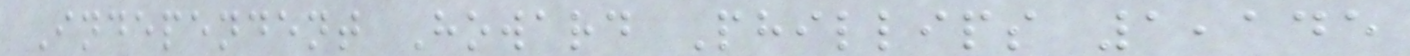Independent Howard Phillips 1,145
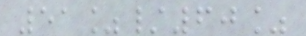51%/60%
